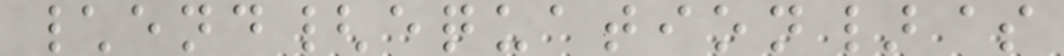\end{equation}$
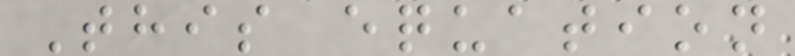This equation
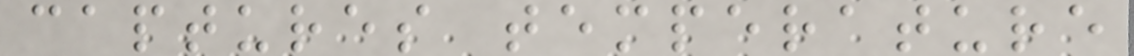captures temperature
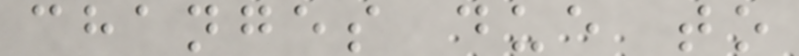changes due to
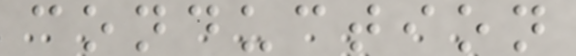conduction
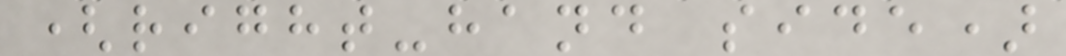(right-hand side)
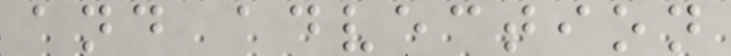and advection
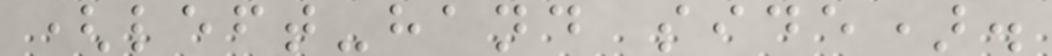(left-hand side).
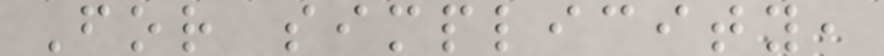For simplicity,
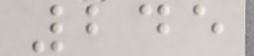245
